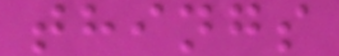things
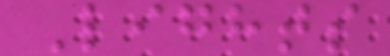Lights
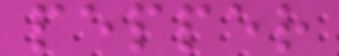pepper
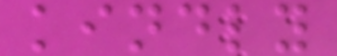kindly
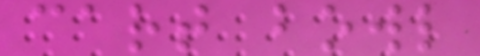cart bowl
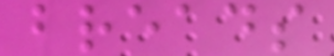breads
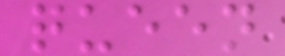queen
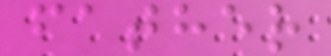father
